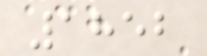1852
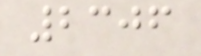2306
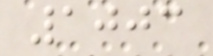1003
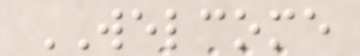WELCOME
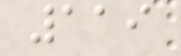119
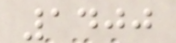1400
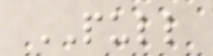PULL
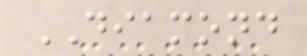DIAMOND
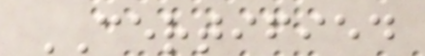CERTIFIED
